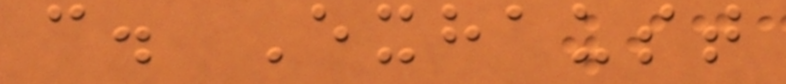c. Exhaust
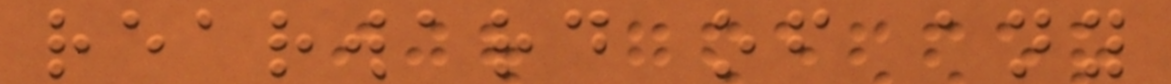rearward of any
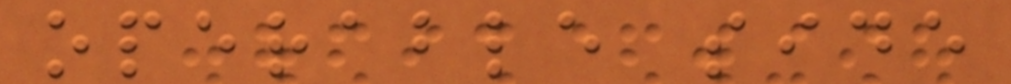operable side
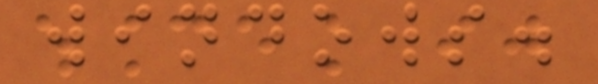windows.
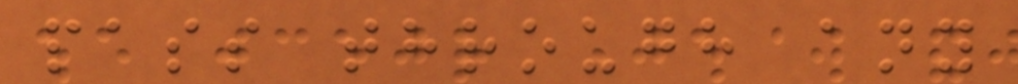pass through any
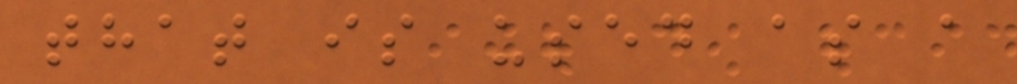that is used as a
